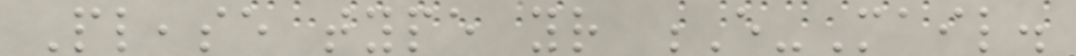Please type your E-Mail.
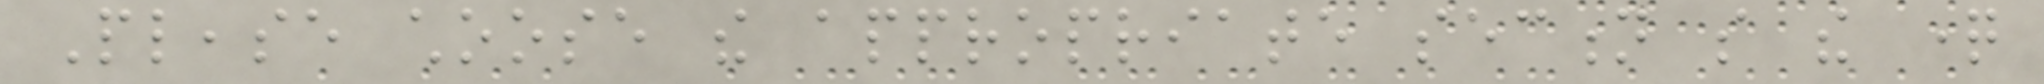Please choose the appropriate section so the question
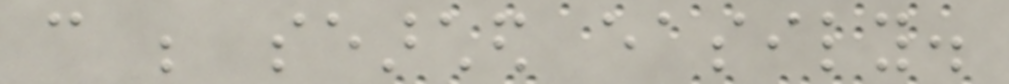can be searched easily.
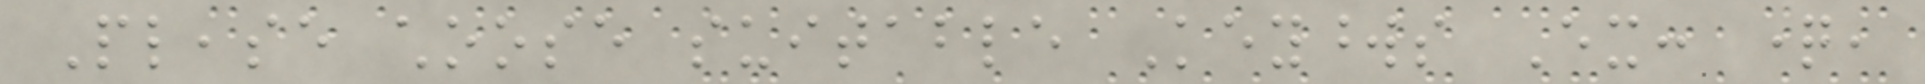Please choose suitable Keywords Ex: question,
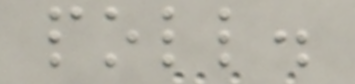poll.
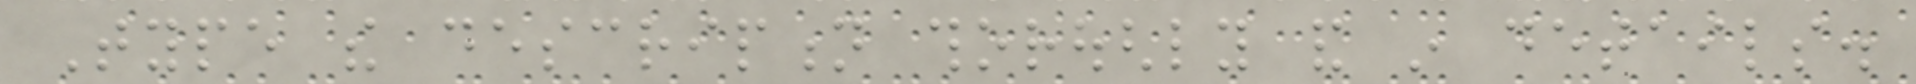Type the description thoroughly and in details.
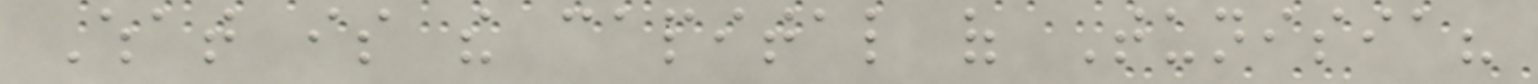What is the capital of Tunisia?
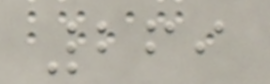269
